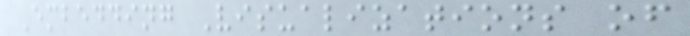Embedding Visualizations of
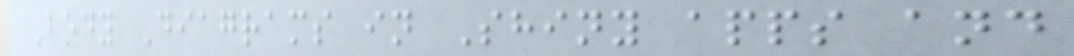Body Diagrams in Shiny apps and
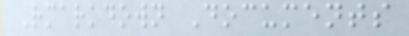Rmarkdown Documents
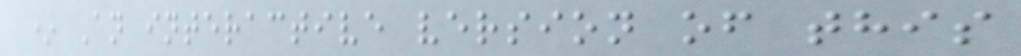* An interactive version of this
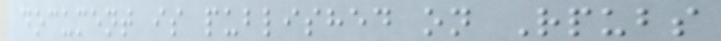document is published on Rpubs
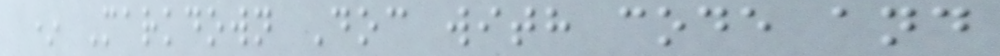* Markdown Doc with code and
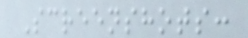Screenshots:
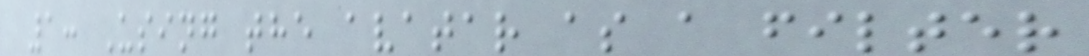1: Using the avatar as a filter
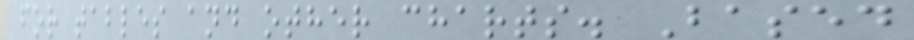for tables and other charts. Based
